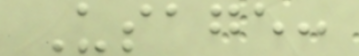Usage:
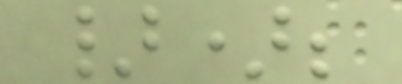});
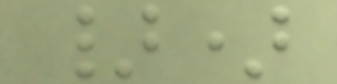})
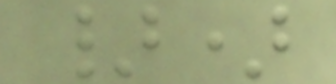})
